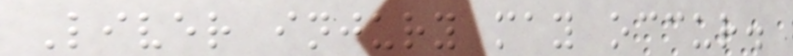Liver injury may occur.
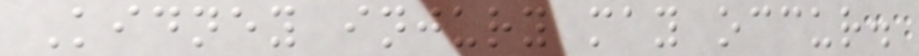Kidney injury may occur.
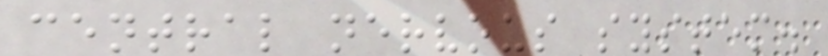central nervous system.
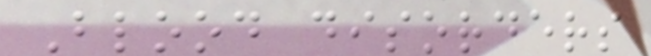Blood disorders
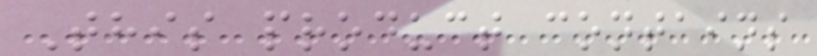This product contains
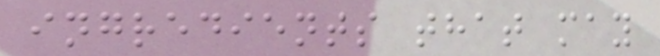ingredients that may
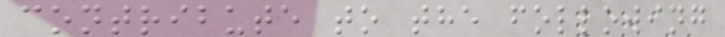contribute to the following
